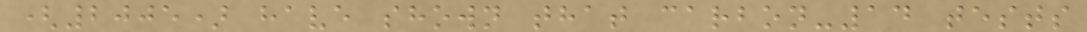(2005) have shown that carbon-14 tests
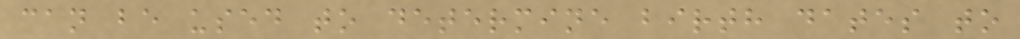can be used to determine birth dates to
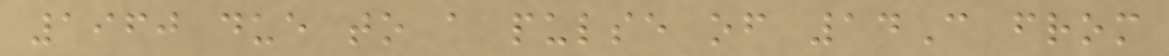1960 due to a pulse of 14C from
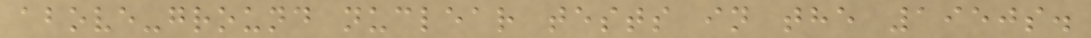above-ground nuclear tests in the 1950s.
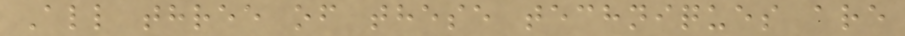All three of these techniques are
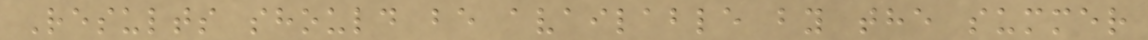Results should be available by the summer
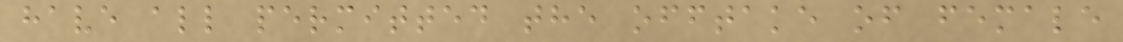have all permitted the offtake of female
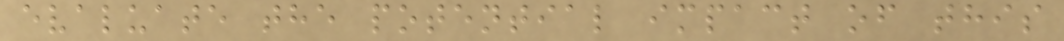evaluate the potential impact of this
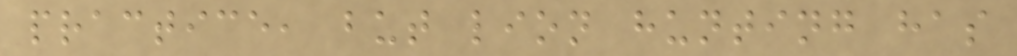practice, but lion hunting has
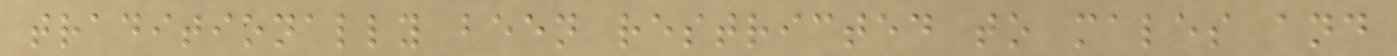traditionally been restricted to males and
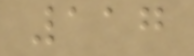117
